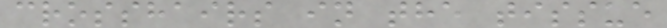crosshairs in the tissue
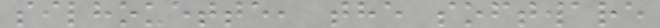silhouette, the software
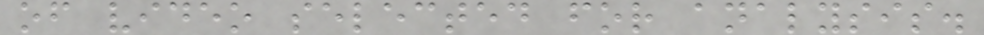of video selected for analysis.
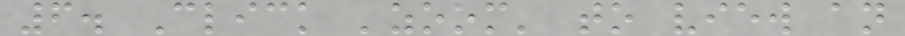6. Click 'zoom' to view an
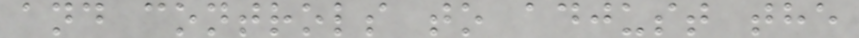and controls to adjust the
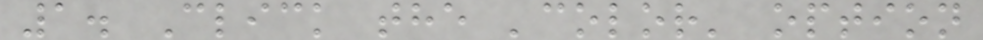1. Click the 'color' option
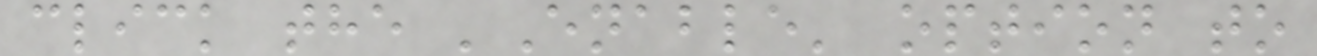click the 'Enable' option to
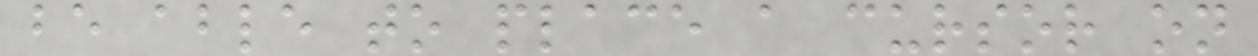be able to place a cursor on
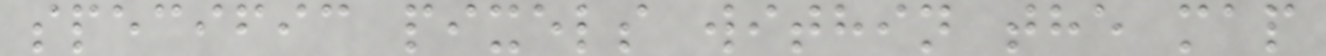specific pixels within the map
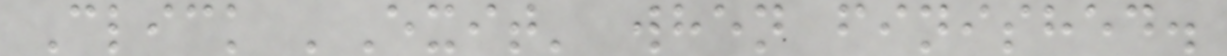Click 'Exit' when finished.
